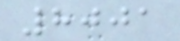8001
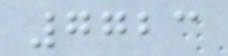7723
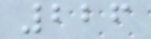226
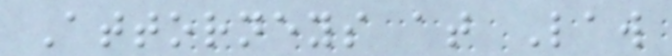Attorneys at Law
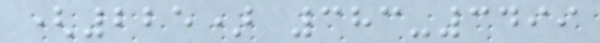(225) 383-3499
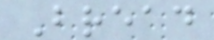Bread
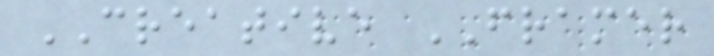CREATIVE FRAMER
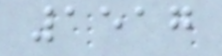1517
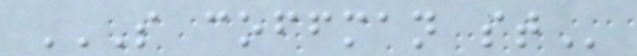S COFFMAN ST
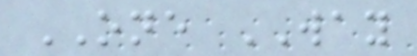ONE WAY
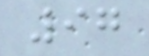97
